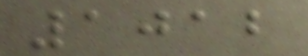1012
